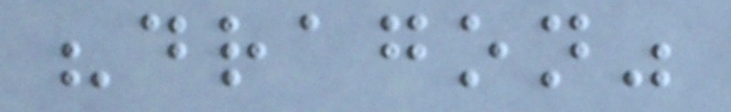"dragon"
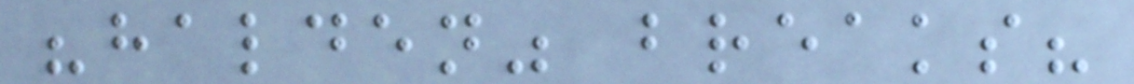"halden" breaks?
